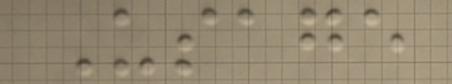Usage
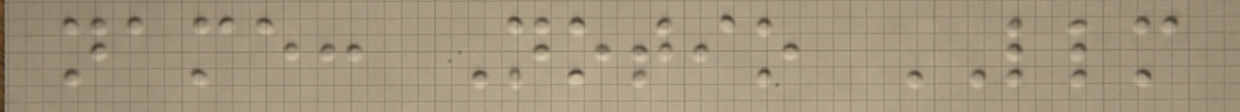name: Notio LLM
